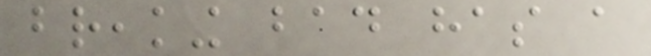breaking bad has a
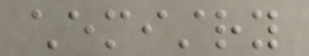chemistry
